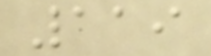119
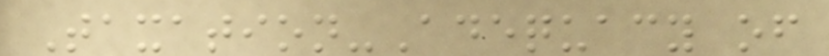Taxation-Adequacy of
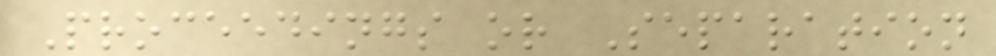Proceedings or Separation
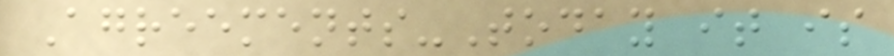Agreements-Today it is
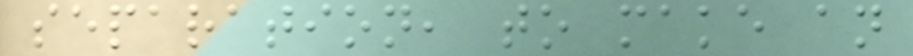separation, to make an
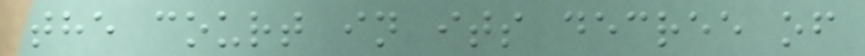the court in its decree of
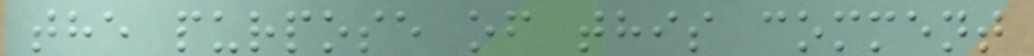the purpose of this comment
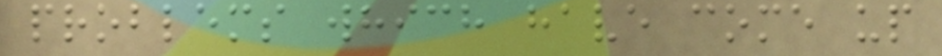problems which have come up
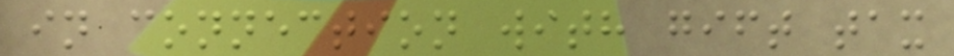in connection with gift tax
